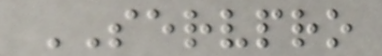SERVPRO
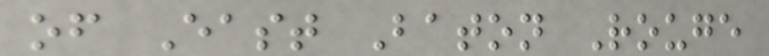of East Baton Rouge
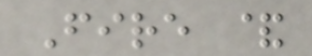Fire &
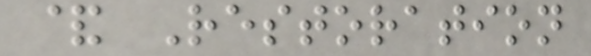& Restoration
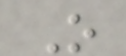O
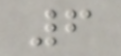6
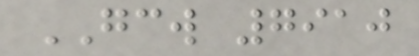GCW 7910
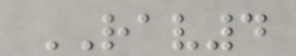RAV4
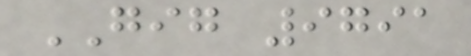GIG 9791
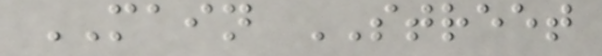MAIN STREET
